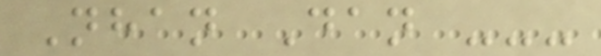Nhan Dan ---
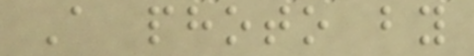A photo by
